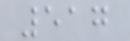517
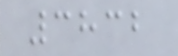3832
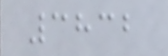3832
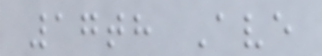17th Ave
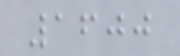1600
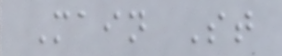Main St
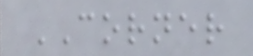CORNER
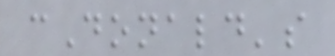cDonald's
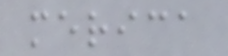merica
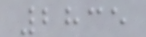2835
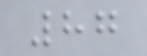87
